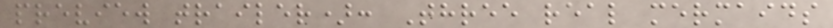preview trailer): Three real mermaids
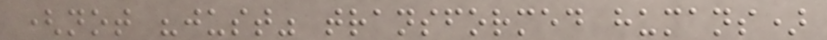(not "just" transformed humans)
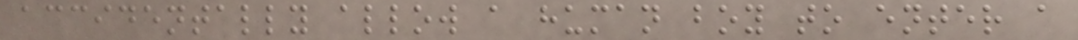accidentally allow a human boy to enter a
